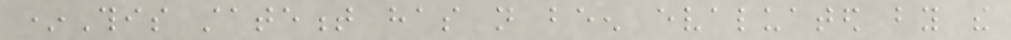*This statement has not been evaluated by the
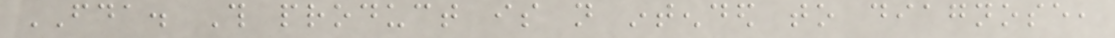FDA. This product is not intended to diagnose,
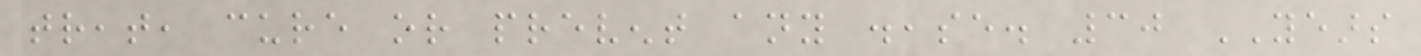treat, cure or prevent any disease. 30 YEARS
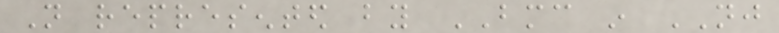Not represented by BMC in NJ
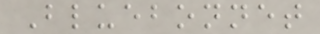Bluebonnet
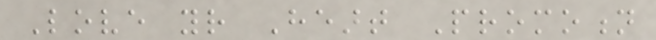Love your Heart Promotion
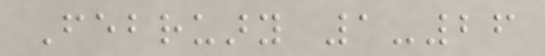February 1-26
